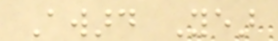Award Year
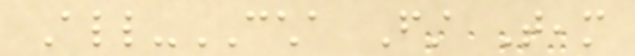All-CCHA First Team
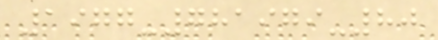1977-781979-80
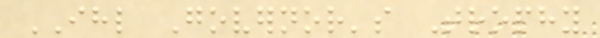IHL Governor's Trophy
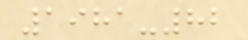1981-82
